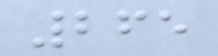265
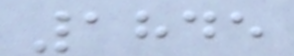1845
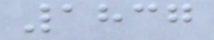1837
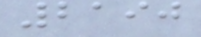2190
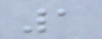1
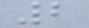2
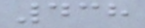438
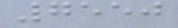7550
